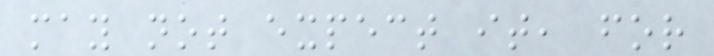may not expect it, for
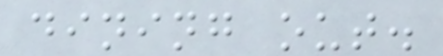dining out.
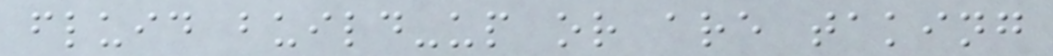fluid build-up or are taking
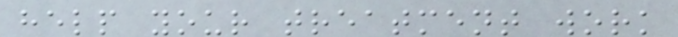help your treatment work
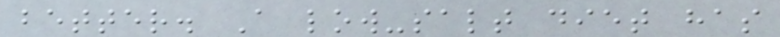better. A low-salt diet has
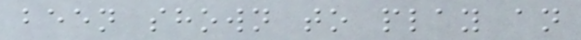been shown to play an
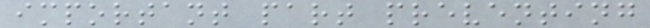important part preventing
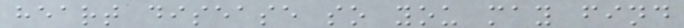heart disease so you may find
